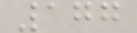177
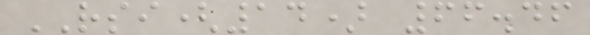RSI(14) 66.46
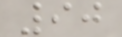90
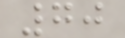70
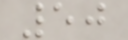50
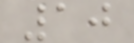10
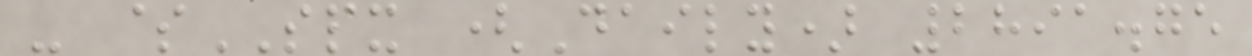- $SPX (Daily) 2891.75
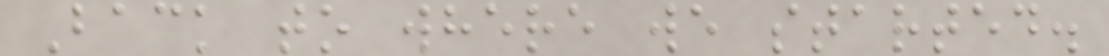Back to where we started.
